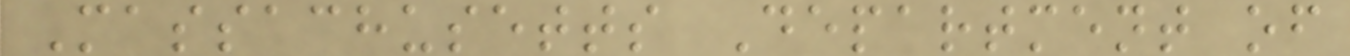Massachusetts Department of
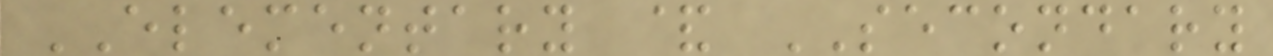ELEMENTARY & SECONDARY
